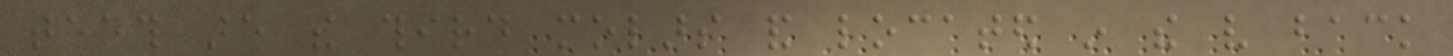teeth are the third molars and located in the very back
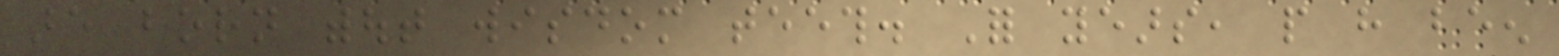are born without wisdom teeth. For years, people have been
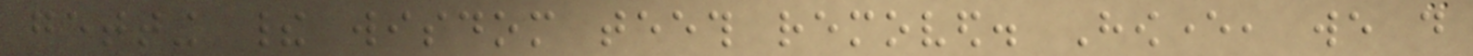getting their wisdom teeth removed. However, we do
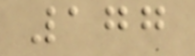177
